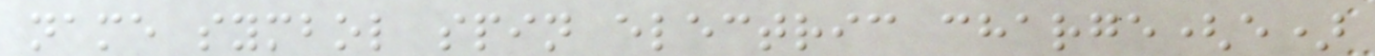name symbol spin electric charge(e)
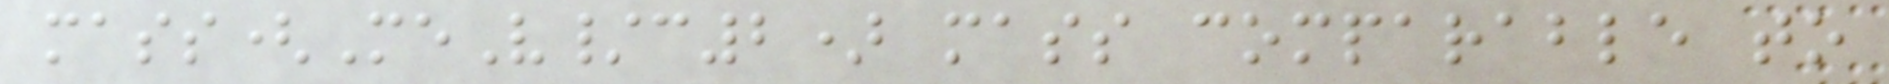mass(MeV/c2) mass comparable to
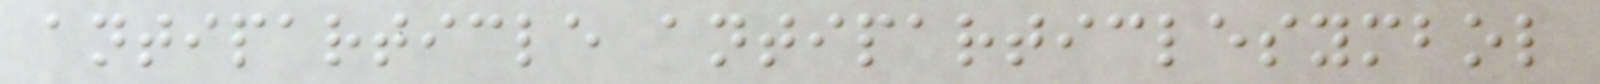antiparticle antiparticlesymbol
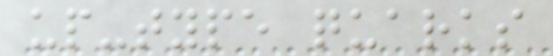up-type quarks
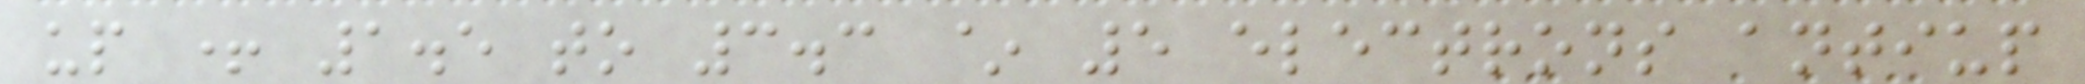up + 1.5 to 3.3 ~ 5 electrons antiup
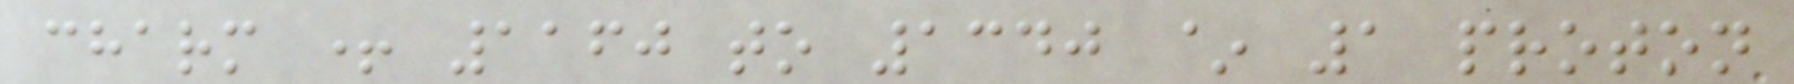charm + 1160 to 1340 ~ 1 proton
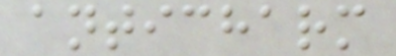anticharm
